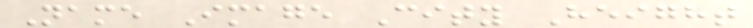Name Image City Height
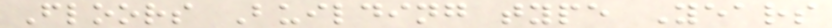Floors Building type Years
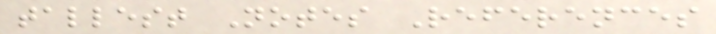tallest Notes References
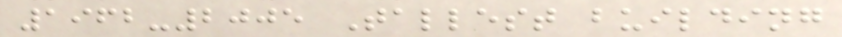1962-2005 Tallest building
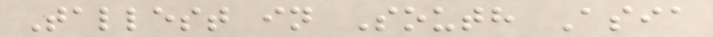Tallest in South Asia
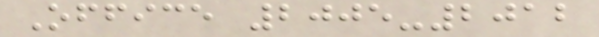Office 2005-2012
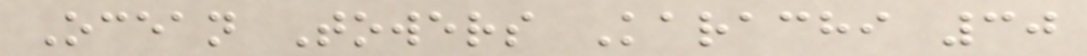Ocean Towers Karachi 30
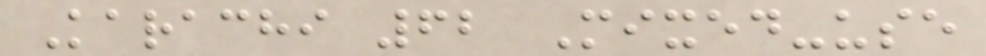Karachi 62 Mixed-use
